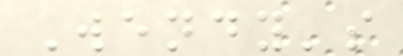Wendy's
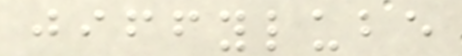jiffylube
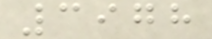3978
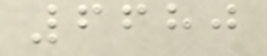6680
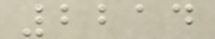2214
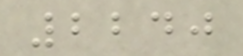2240
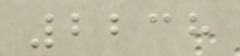2238
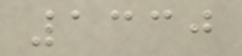1330
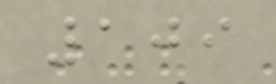109
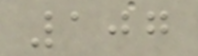107
